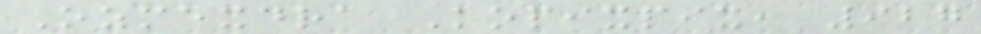Ozmexdra Kopixpix, 927
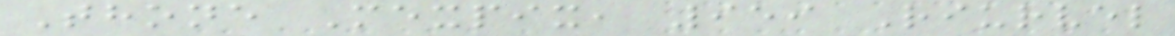Thone Mexpix, 959 Riurvel
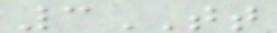3TT
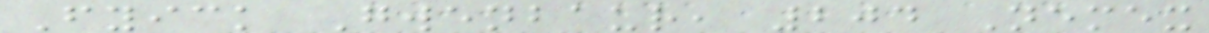Fyick Gwenbaur, 204 Nemex
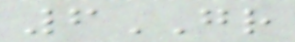6GR
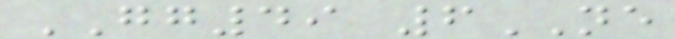GG49 6NE
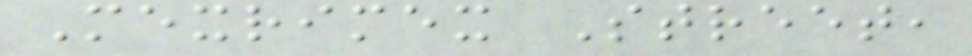Mexrimex Street,
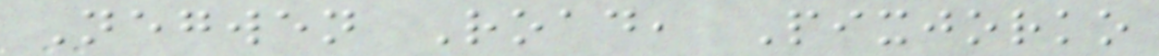Negwen Road, Pixjorko
